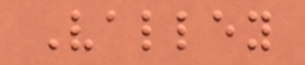Valley
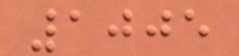1005
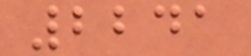2241
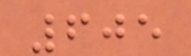605
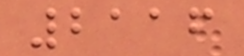2116
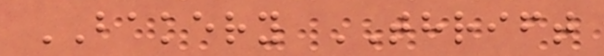BAKERY THRIFT
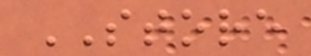STORE
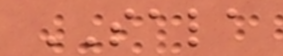SALA
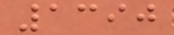1390
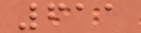611
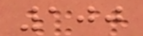100
